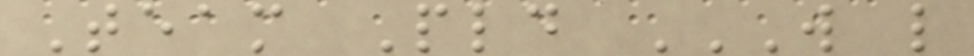Team Pld W L
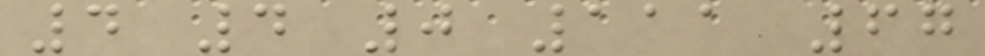4 4 0 111 67
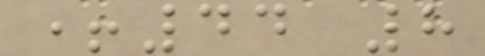+44 8
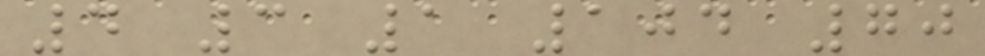4 3 1 104 70
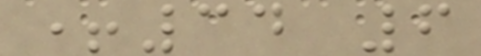+34 6
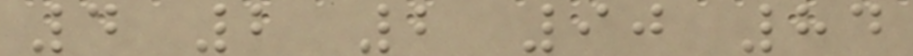4 2 2 90 84
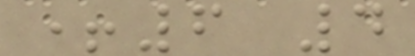+6 4
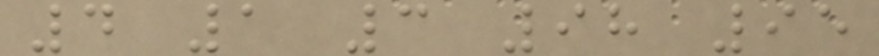4 1 3 98 95
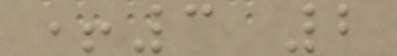+3 2
